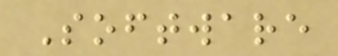Software
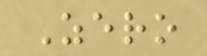Zero
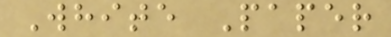White Paper
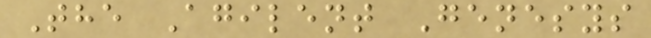The Agilent Genesys
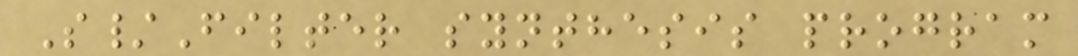S/Filter synthesis program
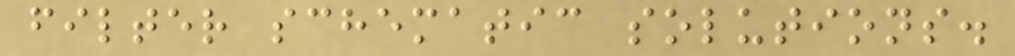filter schematic solutions.
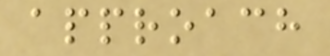approach
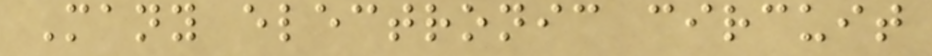Many electronic circuit
